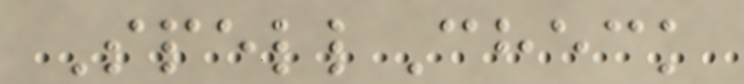SpellCheck
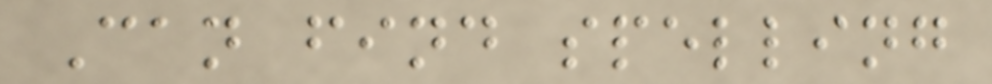Can find spelling
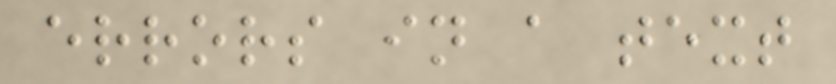errors in a text
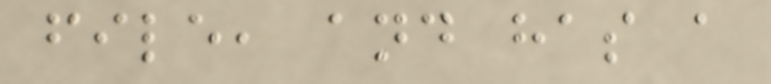file, and has a
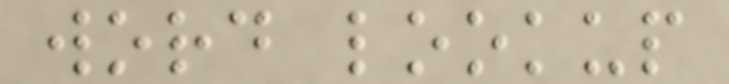word lookup
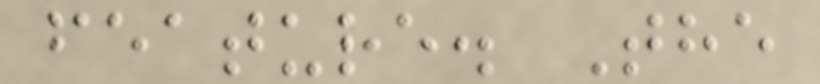feature. The
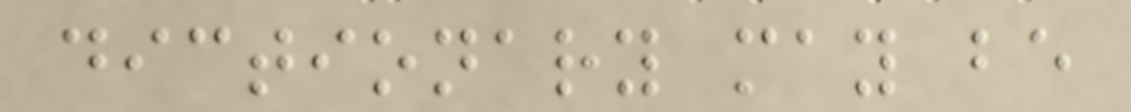dictionary may be
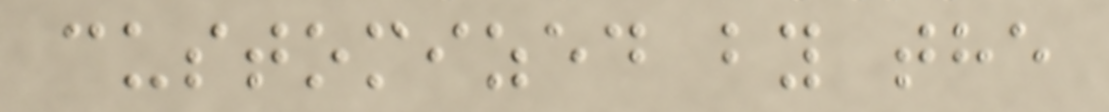customized by the
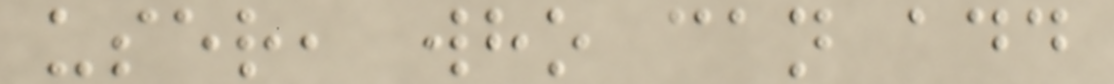user, who can add
